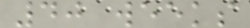40 weeks
